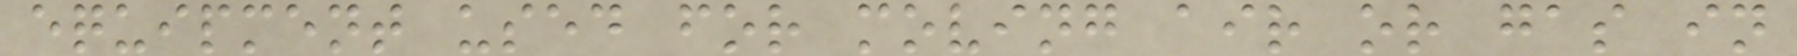equipment used for moving air or gas in
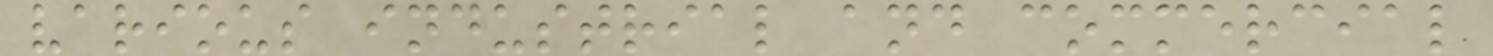various industrial and commercial
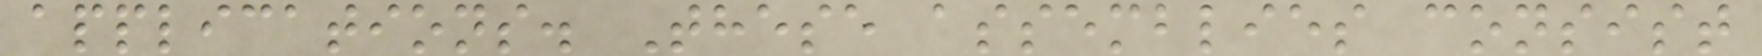applications. These assemblies consist
